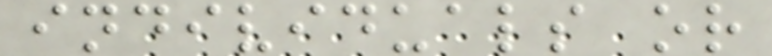individuals or
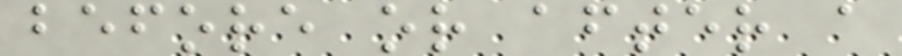before or after a
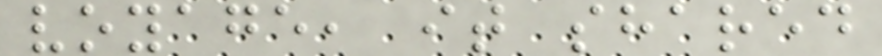voyage, it shared
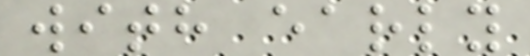with early
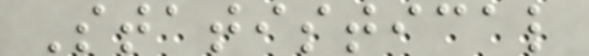Statistical
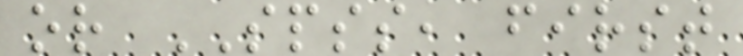or SPSS, first
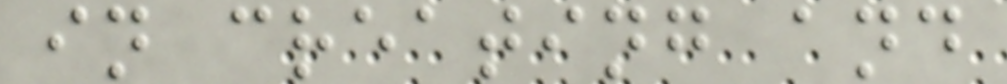in creating and
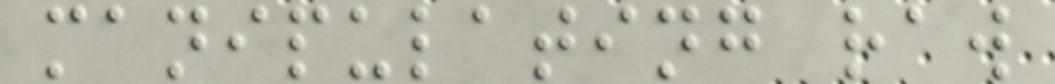manipulating raw
